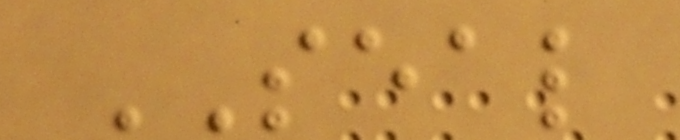SEAL
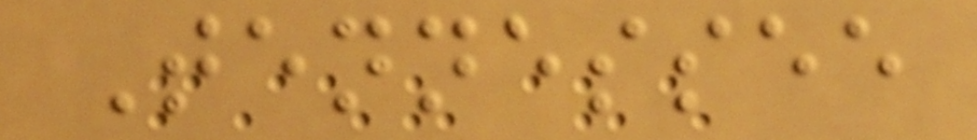Tennessee
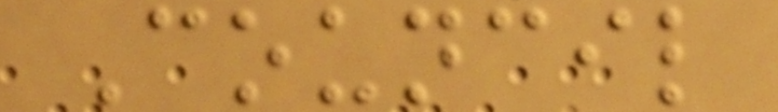Council
